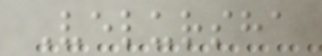Velursha
